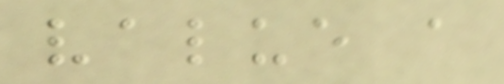value a
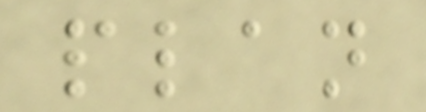plan
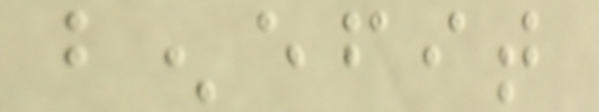benefit
